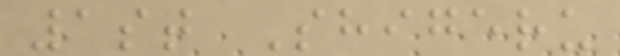1st Shigeru
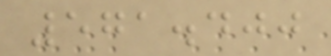571.400
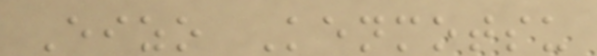Eizo Kenmotsu
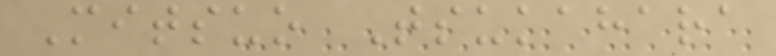Mitsuo Tsukahara
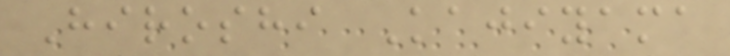Hiroshi Kajiyama
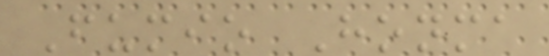Fumio Honma
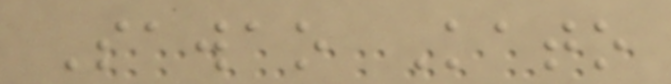Sawao Kato
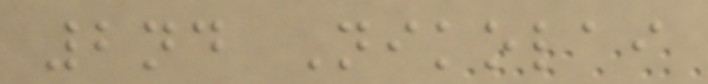2nd Nikolai
